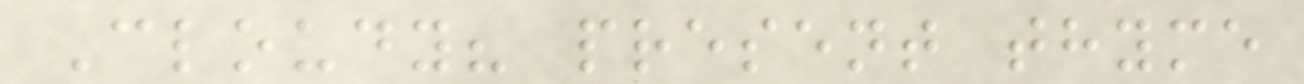Cloudy? present thyme
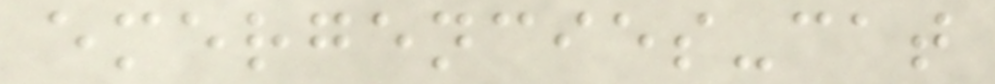emergencies-cat
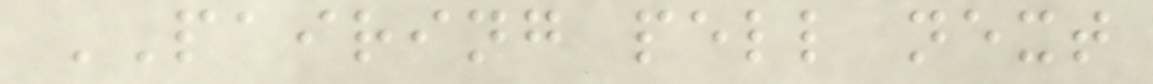PAIRING pell next
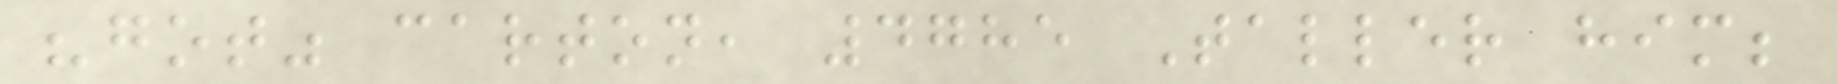"got" carton, 4785 Taller him;
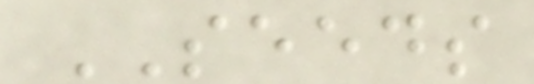SEEDS
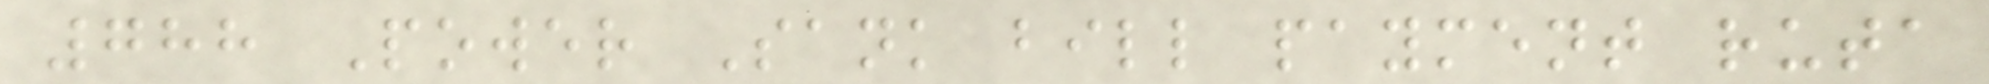788 Power Sank bill payment ruta
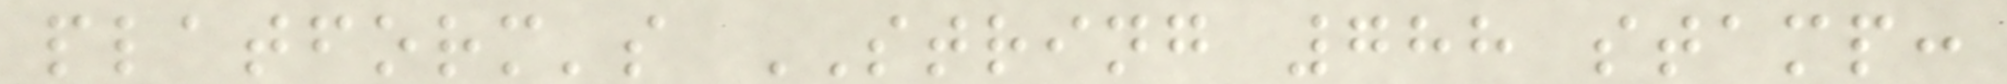platform's STRING 788 stamp:
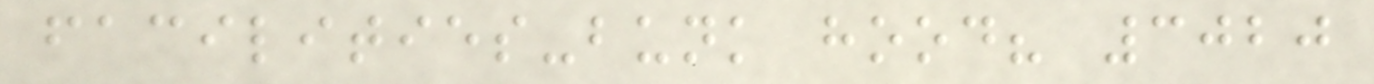facilities-bunk hood? 3020
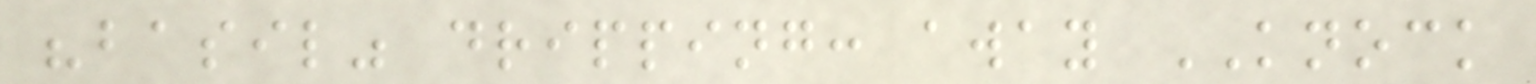"basil" dripping: away KNOCK
